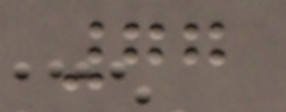77
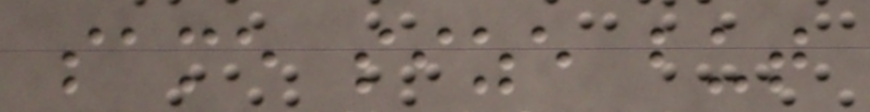same size but
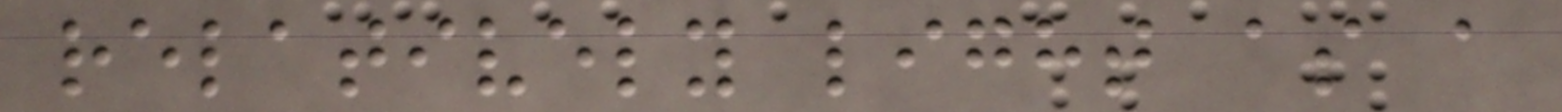relatively light as a
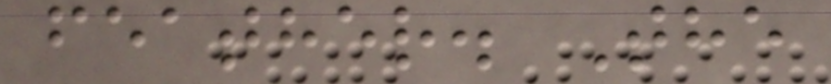feather. The
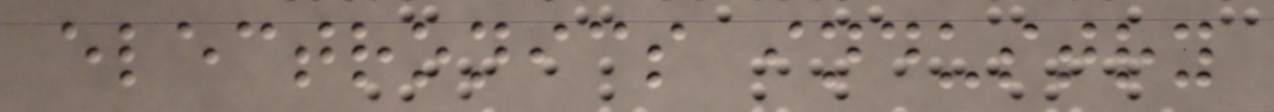electronics industry
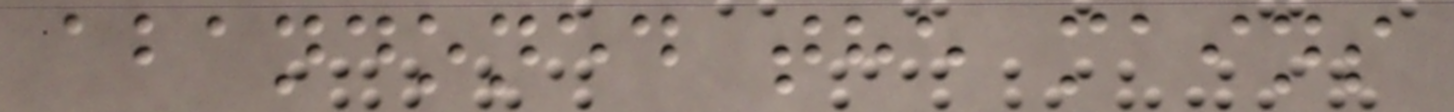abandoned the mains
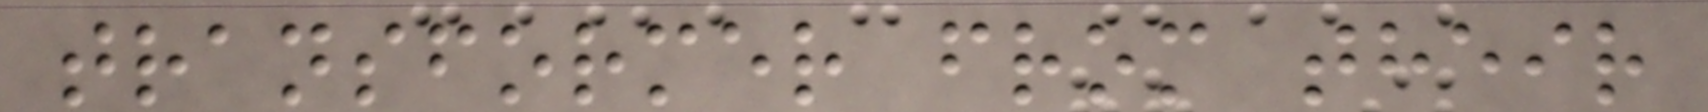transformer from their
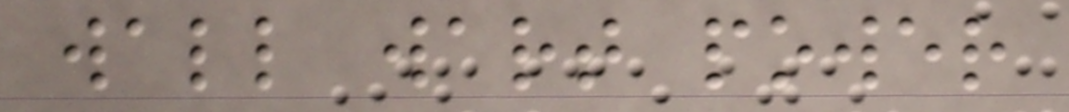wall wart power
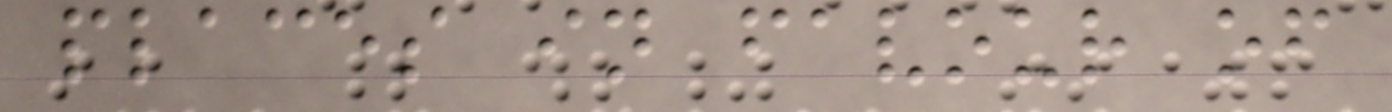places in favour of
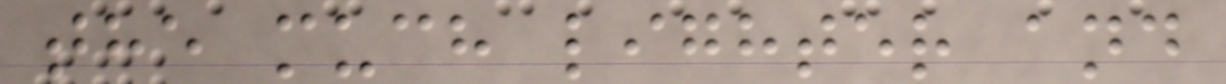the much lighter and
